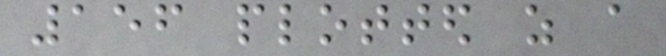156 plotted as a
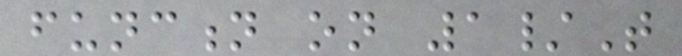function on 1/T
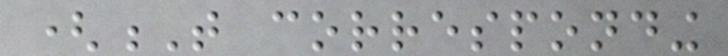(T corresponding
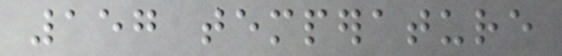157 temperature
